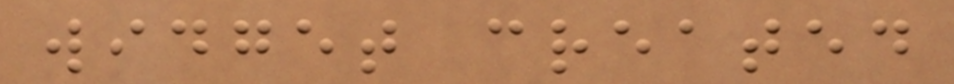widget created
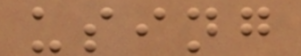using
